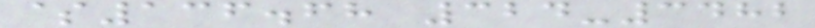$136.68 324-3482
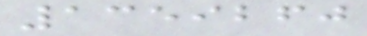1359260
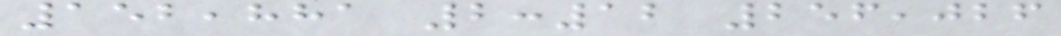152,881 2:12 256,026
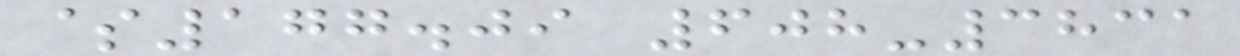$177.09 608-3831
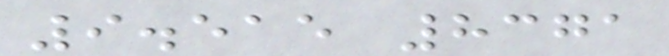9.515 8371
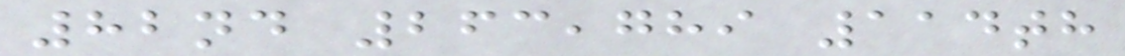82nd 263,789 114th
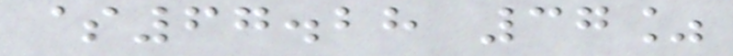$67.28 37%
